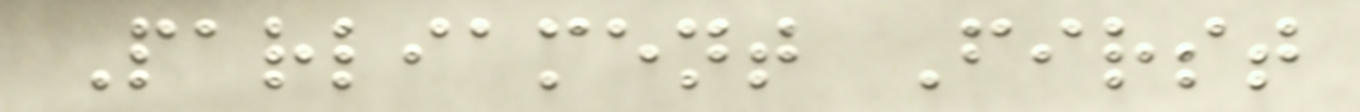Parliament First
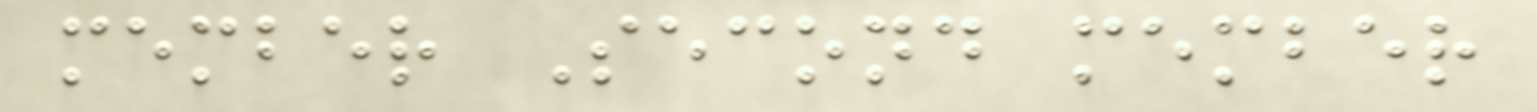member Second member
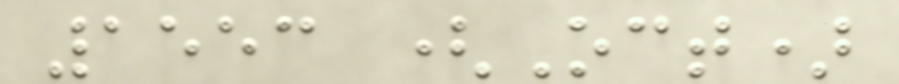1553 (Oct)
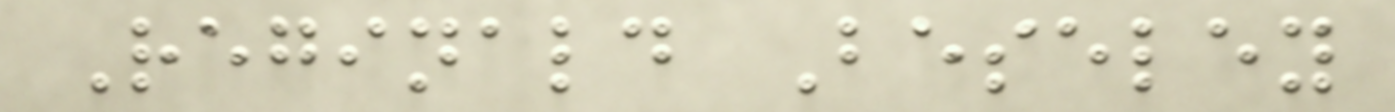Reginald Beseley
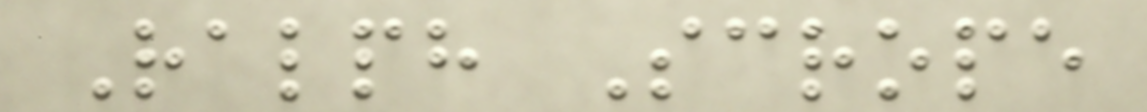Ralph Scrope
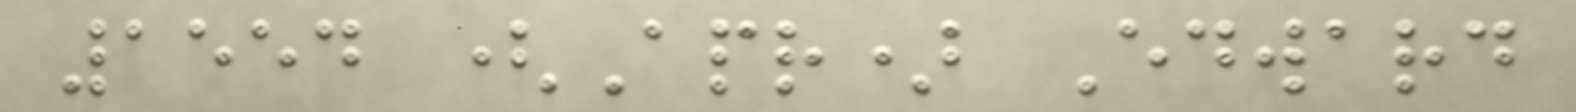1554 (Apr) Edward
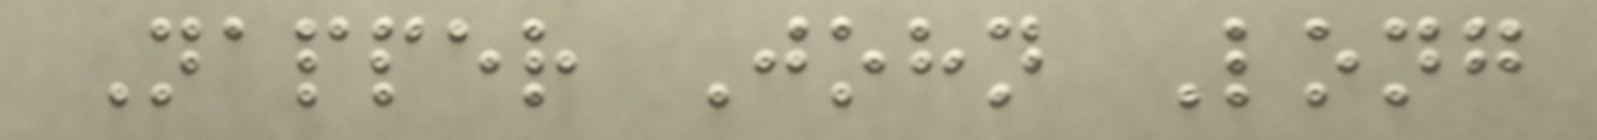Napper John Long
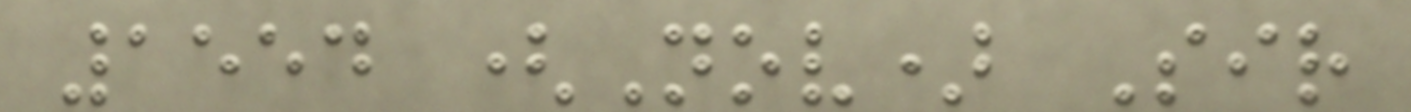1554 (Nov) Sir
